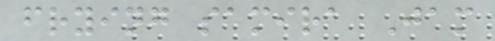frying samira Jam
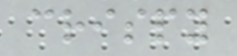crispy
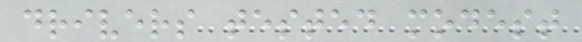drivers tested modest
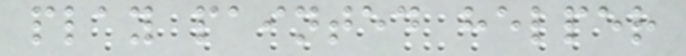play painted helper
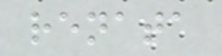renata
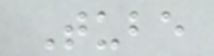Tube
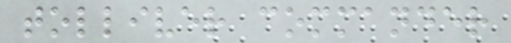tolliver commander
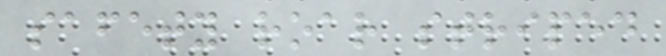safety roar striped
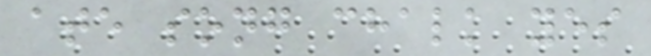ate song chalk yes
